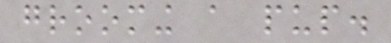grooming a pup.
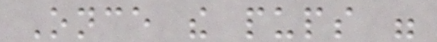Once the pups were
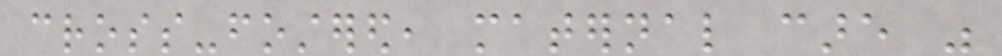cross-fostered, maternal care was
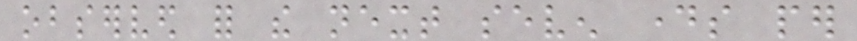observed for the next seven days per
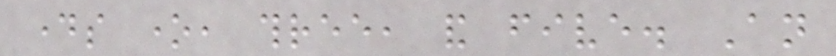days one, three, and five. An
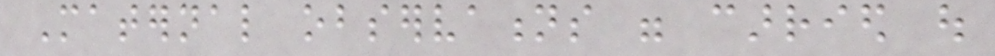Maternal observations were carried out
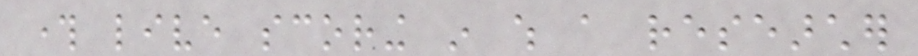through live scoring in which a researcher
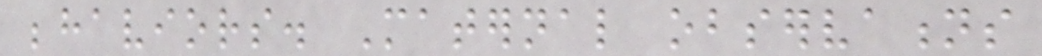behaviors. Maternal observations
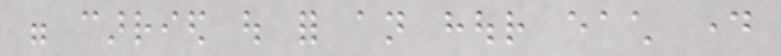were carried out for an hour each day
